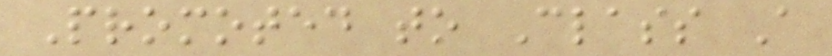Promoted to Class A
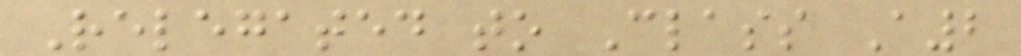Relegated to Class A2
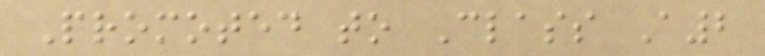Promoted to Class A2
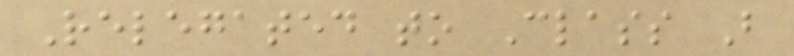Relegated to Class B
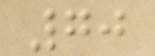70
